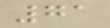71
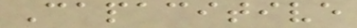Capacitive
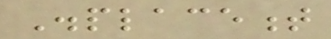Displacement
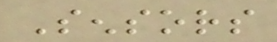Sensors
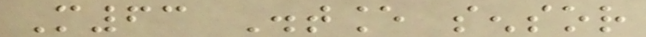M63 Distance sensor
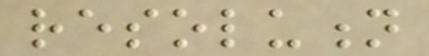resolution
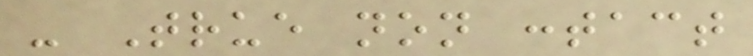- True non contact
